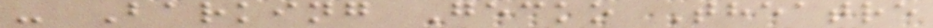- Barking Gecko Theatre
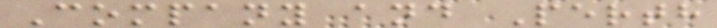Company and Perth
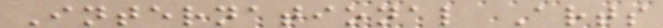International Arts
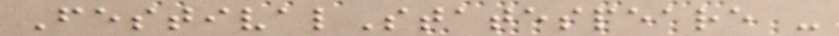FestivalStatespeare -
